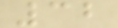32
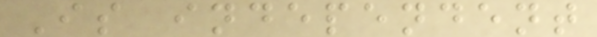Is independent
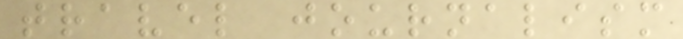travel journalism
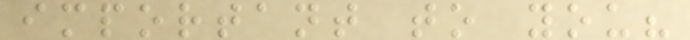important to you?
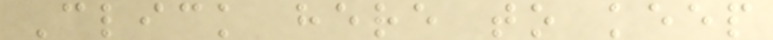Click here to keep
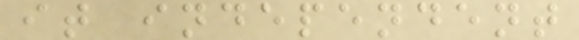it independent
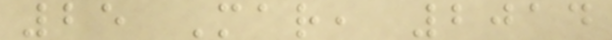25 Mar, 2014
